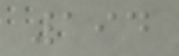194
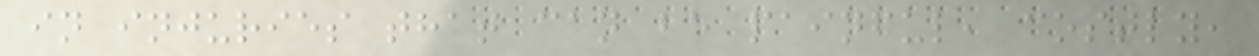in injuries that can be painful, costly,
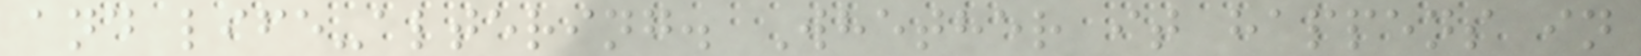and life-altering. Whether it happens in
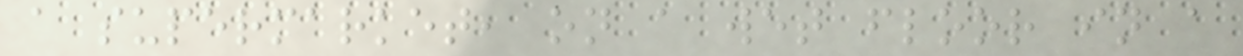a supermarket, on a wet floor in a
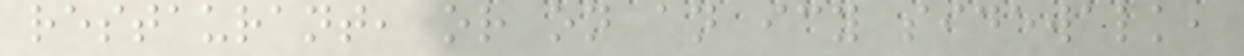restaurant, or on an icy sidewalk,
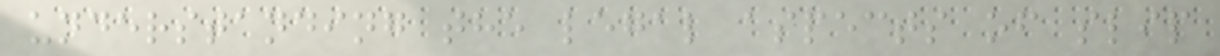understanding the legal aspects of slip
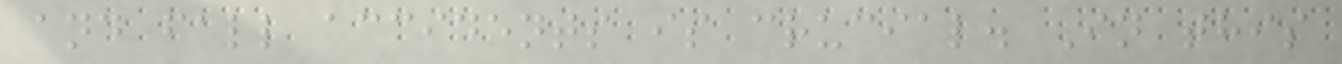and fall accidents is crucial. In this
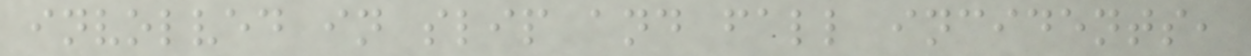involved in slip and fall incidents,
